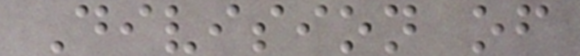Division of
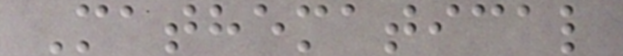Mathematical
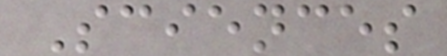Sciences
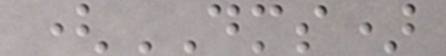(DMS)
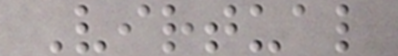Virtual
